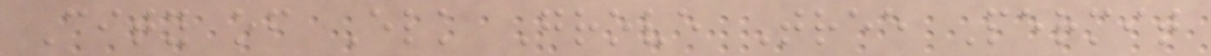City of Elk Grove Tree Permit
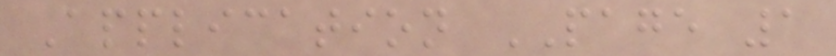Application PAGE 1
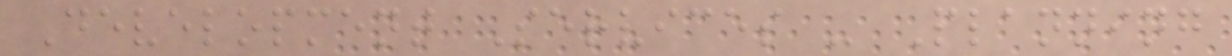Development Services - Planning
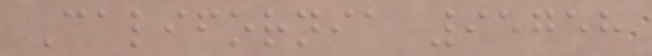California 95758
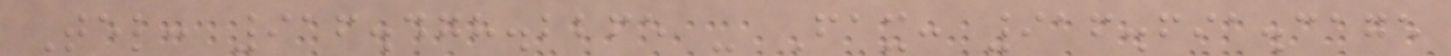Tel: 916.478.2265 - Fax: 916.691.3175
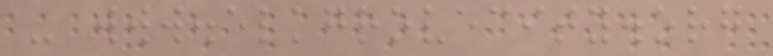- www.elkgrovecity.org
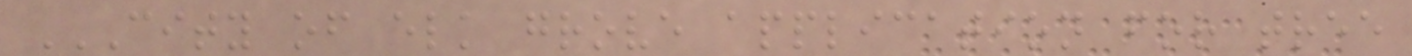CITY OF ELK GROVE APPLICATION FOR TREE
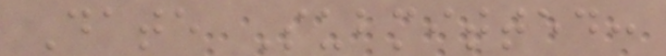Date Submitted:
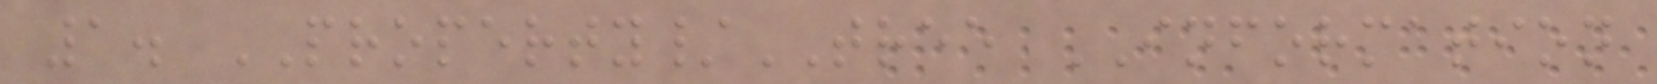1. PROPERTY/TREE INFORMATION
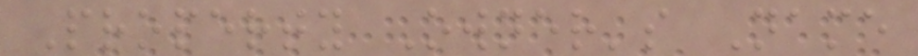Property Owner's Name
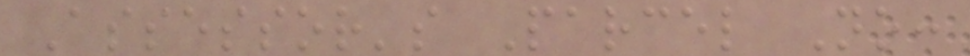Assessor's Parcel No:
